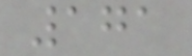171
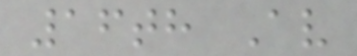16th Av
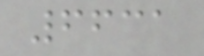6631
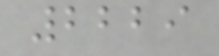2229
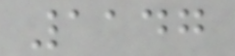1147
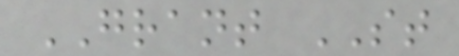GRANT ST
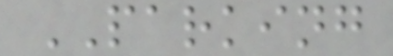PARKING
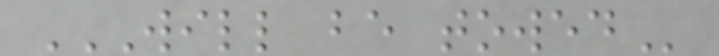WILL BE TOWED
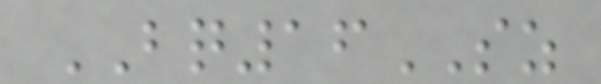BQ16SZ
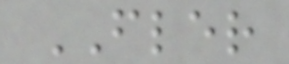FLER
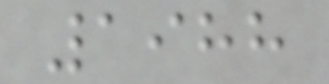1988
